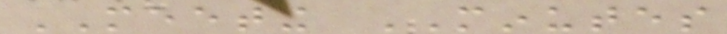MEETING MINUTES
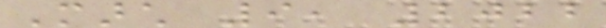March 9, 2022
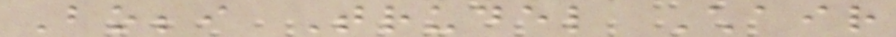Bobbi Trudel Chair
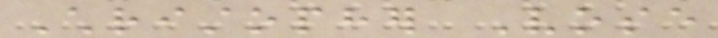Christopher Vose
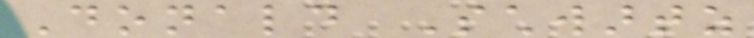Donald Schwartz
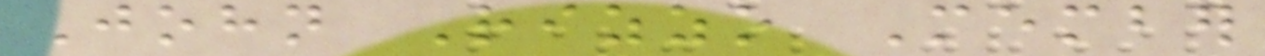John Rizzo Member
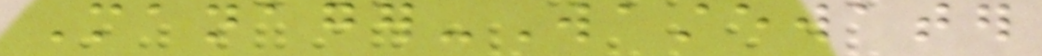Manager-Wastewater
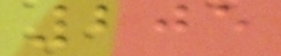205
